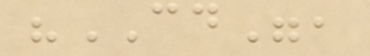"CD",
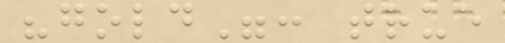"gold": true
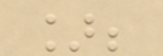];
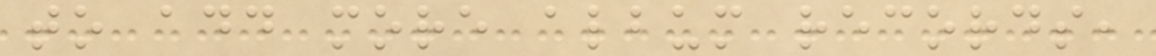to add more album records,
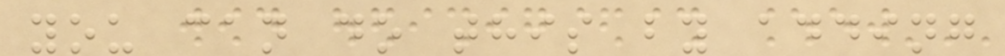you can do this by adding
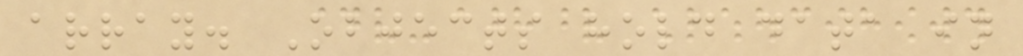array. Objects hold data in
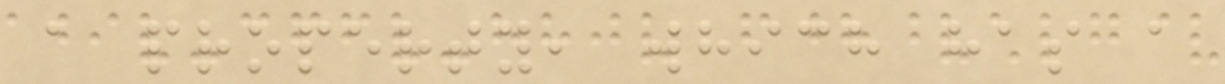a property, which has a
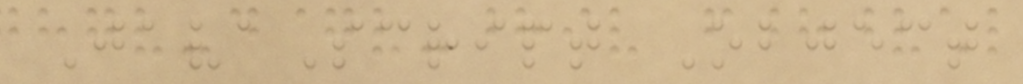JavaScript Object
